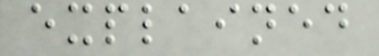explained
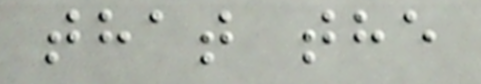that the
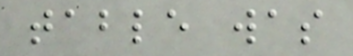table was
